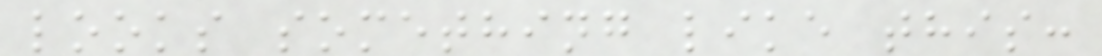looks something like this:
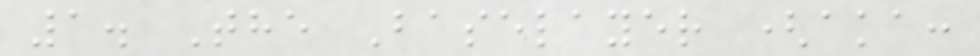1. The Baselayer (aka:
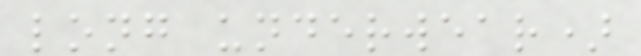long underwear)
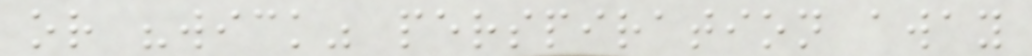or "wick" perspiration away
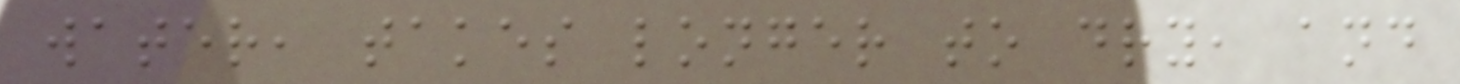water, takes longer to dry, and
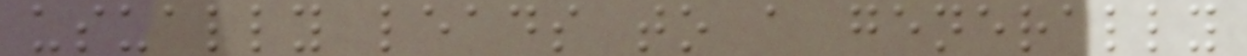usually leads to a generally
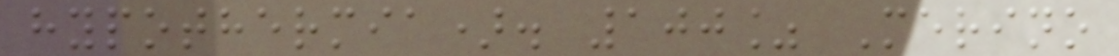hypothermia). 100% Merino
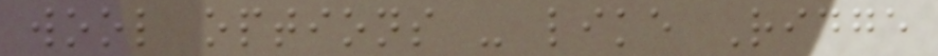wool options - like Ridge
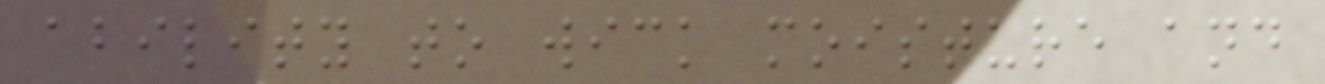ability to wick moisture and
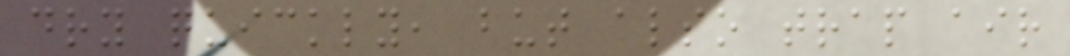dry quickly, but also trap air
